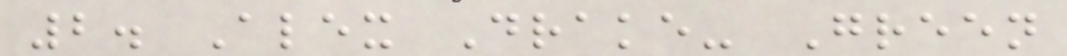2. Alex Drake- Green
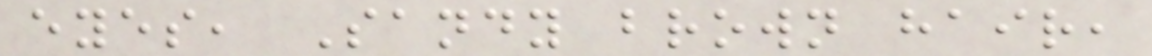eyes, Sandy brown hair,
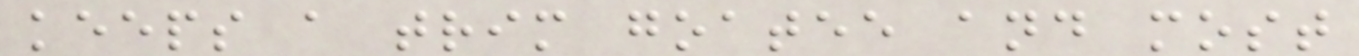keeps a trim goatee and most
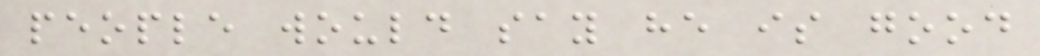people would say he is good
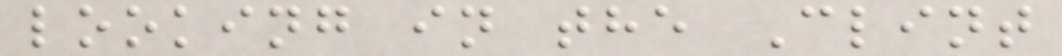looking in the Clint
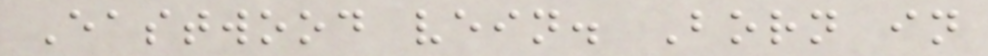Eastwood vein. Born in
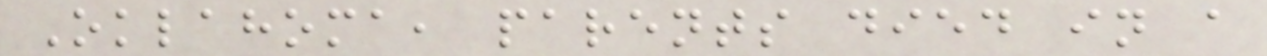Oklahoma, parents died in a
